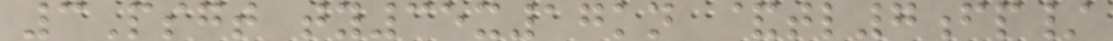3Psgt ty35x17kn &tl7fp/
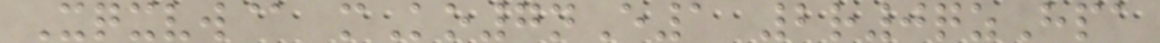Xqxvw@ mKo7nE1 2r0qzHpa
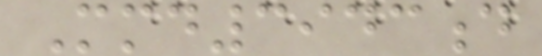Mmd3943d
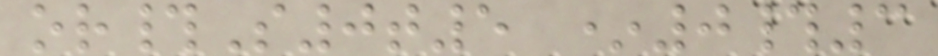or#S0t5 *0#3
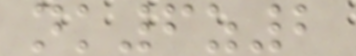nk6z2
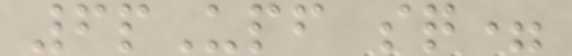6pUpf sq=
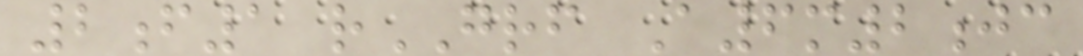2f1 rGRF A6m2jc
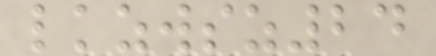lkzwsz24
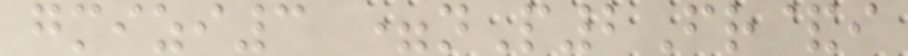gmizi3 =nP2Fr&i
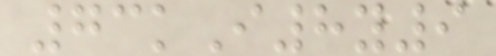73kI8y9
